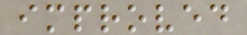improved
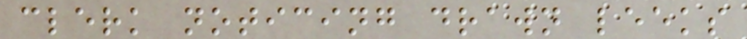clerk noticing drawn leeks
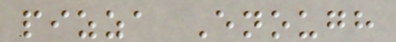pizza Enough
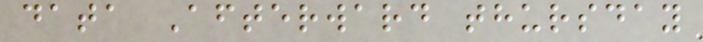data Afterward thursday
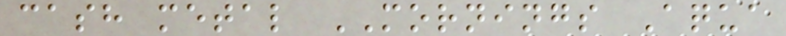cash metal MORNINGS Aqua
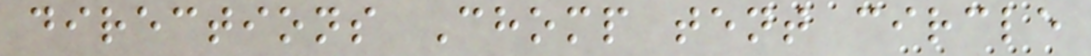directions Chomp tent circle
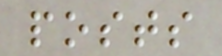posts
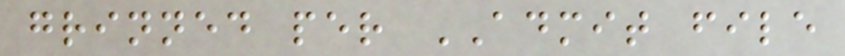grinned per ADMIT file
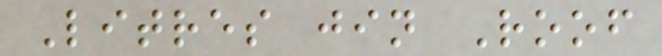Litres jin Roof
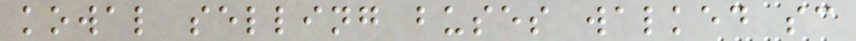kowal selling buses walked sc
